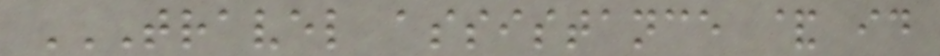TRAVEL ASSISTANCE & ID
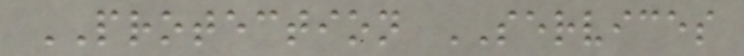PROTECTION SERVICES
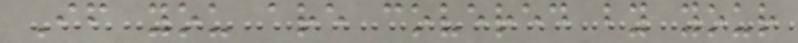If you are covered by your
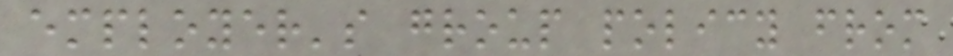employer's group policy from
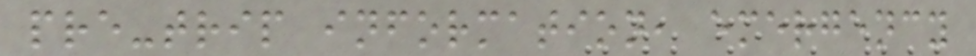pre-trip information, emergency
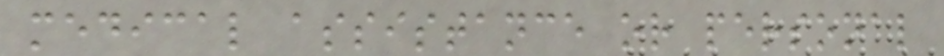medical assistance or personal
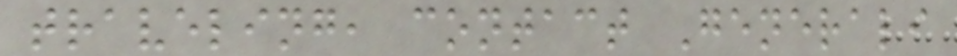traveling, contact Generali
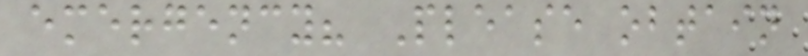emergency? Please obtain
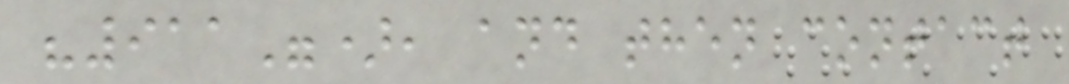"911"), and then contact
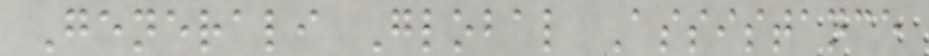Generali Global Assistance
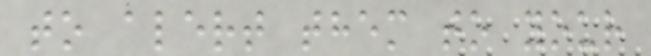to alert them to your
